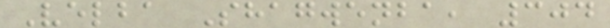Velba Shagwenba, 304
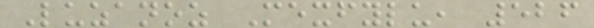Luzanoz Mexfylu, 526
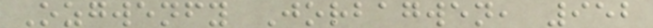Ozgwenfy Jorbagwen, 952
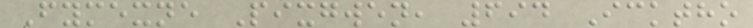Fymexne Pixgwen, 694 Icktho
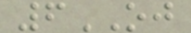6OJ
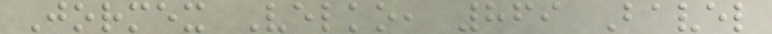Jormex Velko, 869 Bavel
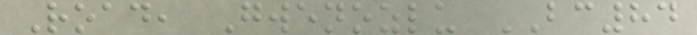Road, Gwenozlu BC84
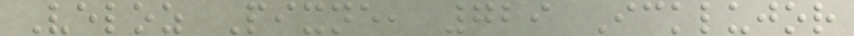Veloz Pixne, 729 Icklujor
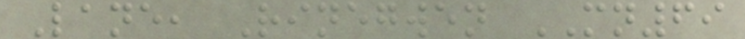Lane, Rinegwen MN69
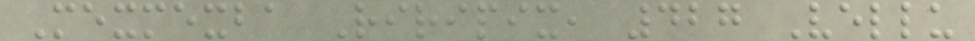Mexmexba Riripix, 427 Vellu
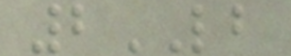2LB
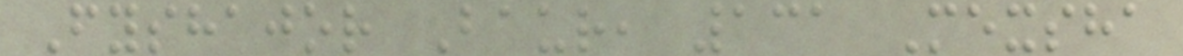Fyshajor Baur, 131 Mexsha
